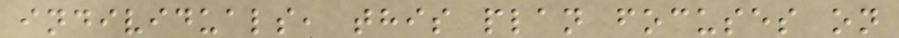individuals, this plan focuses on
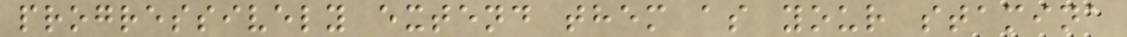progressively extend them as your stamina
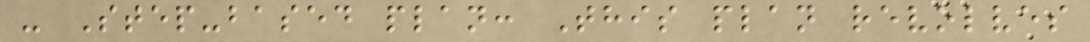- Step-based plan: This plan revolves
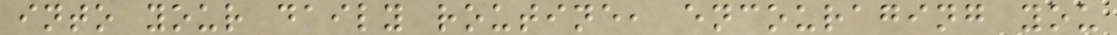into your daily routine, encouraging you
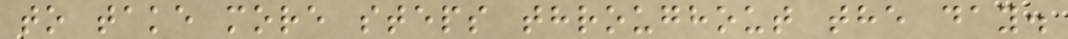to take more steps throughout the day.
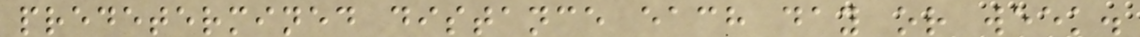predetermined distance each day or week.
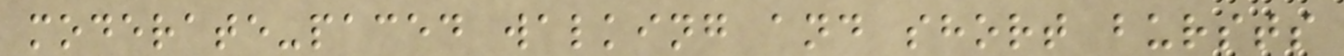moderate-paced walking and short bursts
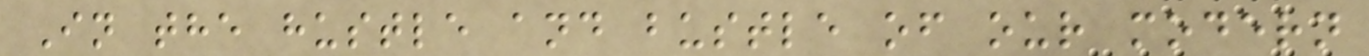In the hustle and bustle of our modern
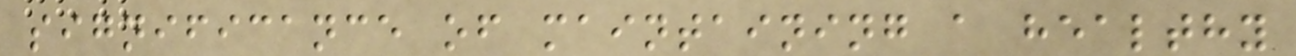significance of maintaining a healthy
